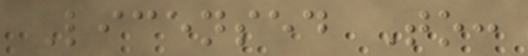Licensed To:
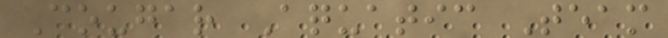Cougar Aquatic Team
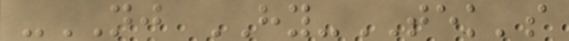-NJ HY-TEK's
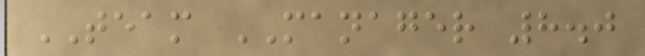TEAM MANAGER 8.0
